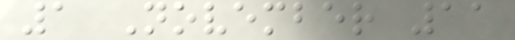1 November 11
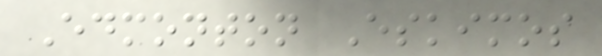Edmonton Eskimos
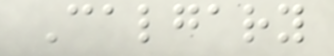Calgary
